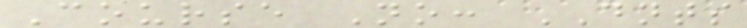Course No: DNTS
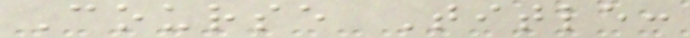Course Title:
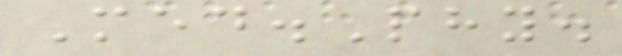Med.Phy.
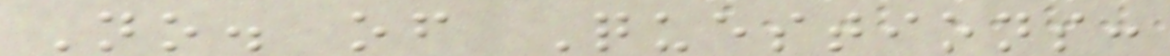No. of Questions:
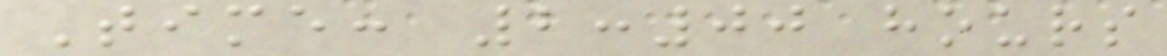Time: 2:00 hours
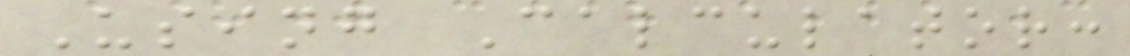Using Calculator:
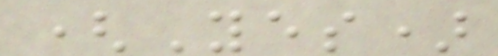(Yes)
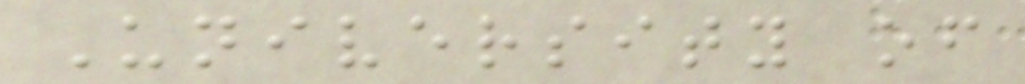University of
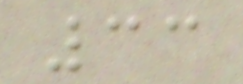33
